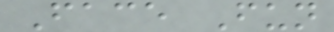Face Fun
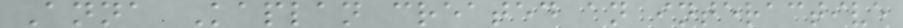Anna Kaplan created an interactive
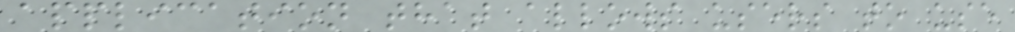application that allows users to use
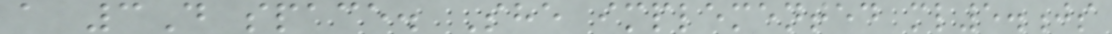a 3D space. She implemented ml5.js
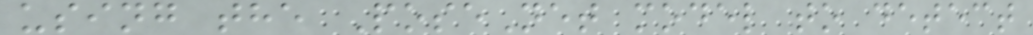using the PoseNet model to detect
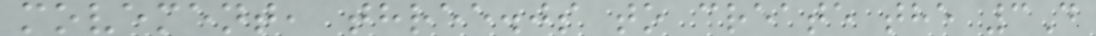movement, three.js to create the 3D
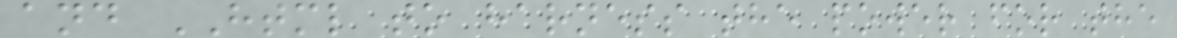and HTML to harness the power for the
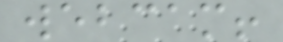webcam!
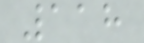118
